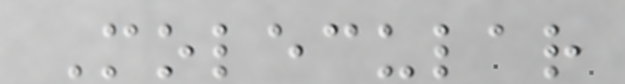Molecular
